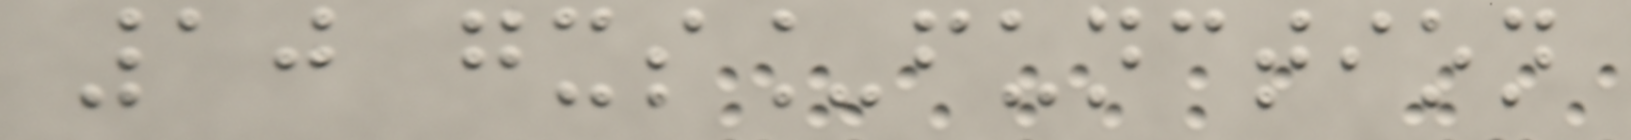10 gxs_function
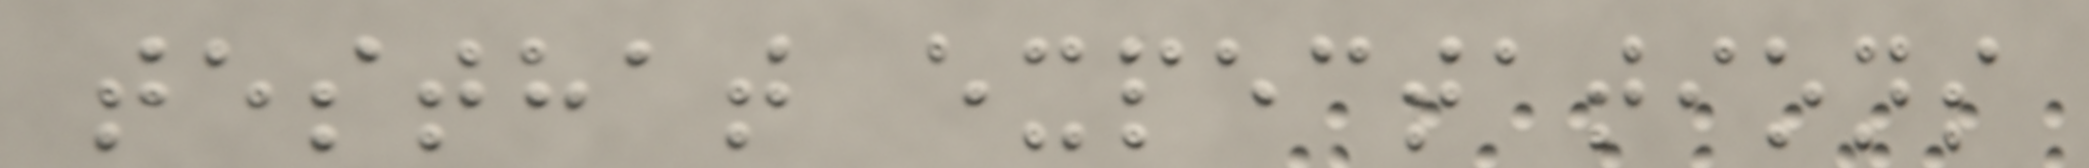testhat expectations
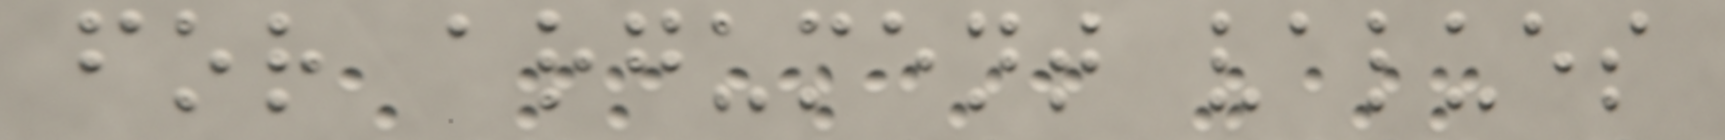for argument values
